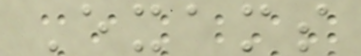Exams
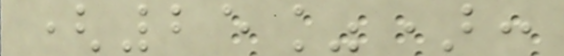(25%):
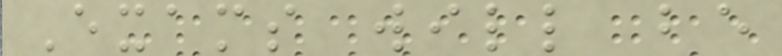Exams will be
